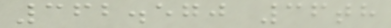362.570 36th
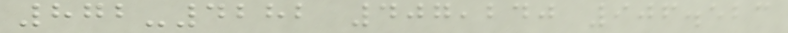872-4282 407,240 906.523
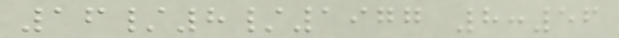16/8/1977 8:56
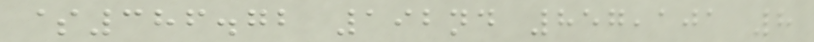$386.72 192nd 857,101 8
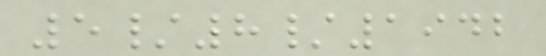5/8/1942
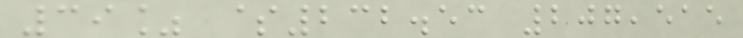39% $232.53 207,515
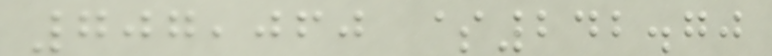707,060 $242.70
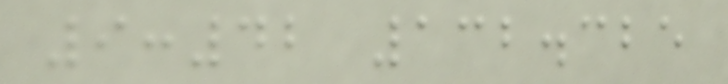9:42 132.325
